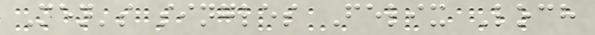Men's singles Felix Loch
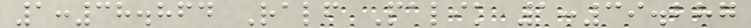1:38.864 Ralf Palik 1:39.287
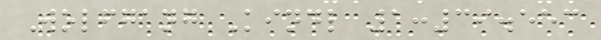Wolfgang Kindl 1:39.553
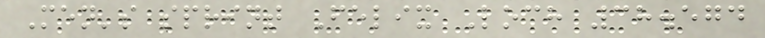Men's sprint Felix Loch 38.574
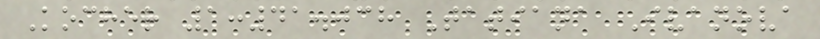Kocher 1:41.038 Tatiana Ivanova
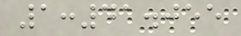1:41.055
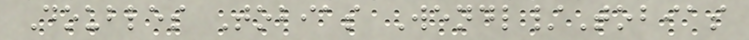Doubles Tobias Wendl/Tobias
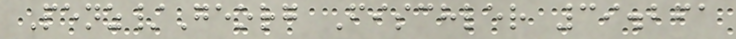Penz/Georg Fischler 39.261
